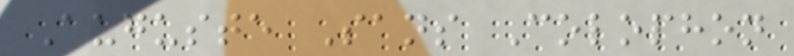Auguste Sans Colophon
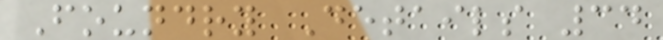Foundry Details 34
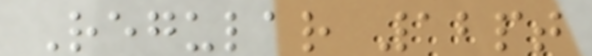Regular 12pt
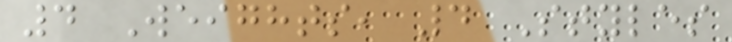4 Weights, 4 Styles
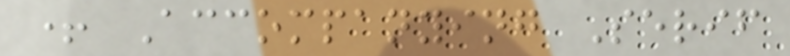+ Accompanying Serif
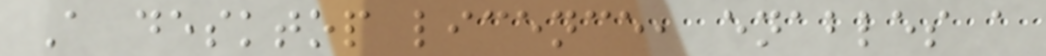A desktop licence, enables a
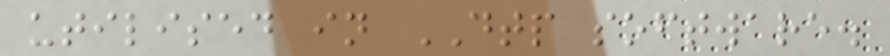utilised in DTP software.
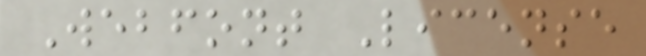Webfont License
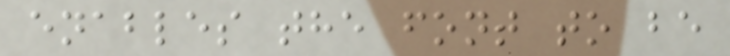enables the font to be
